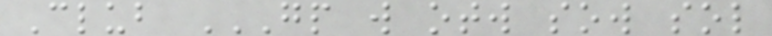Club GP W OTW SOW SOL
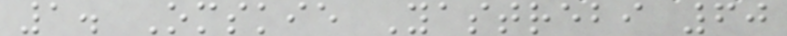1. Omskie Yastrebi 60
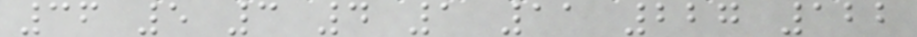36 5 3 4 1 11 227 122
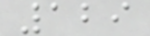129
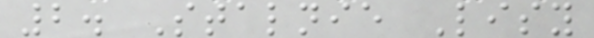2. Stalnie Lisy
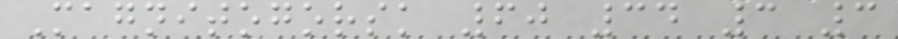Magnitogorsk 60 34 3 3
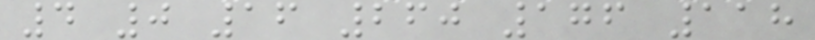4 0 16 260 176 118
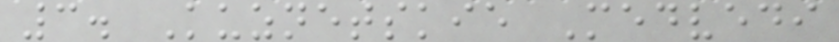3. Kuznetskie Medvedi
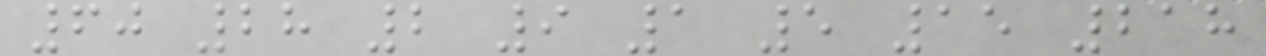60 28 2 9 1 5 15 218
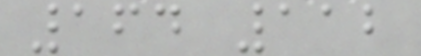164 112
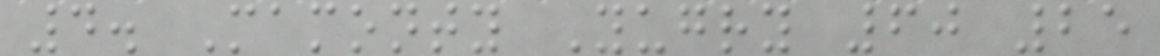4. Mamonty Yugry 60 25
